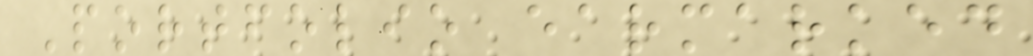Portfolio earmarked
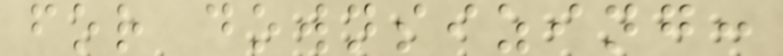for downsizing:
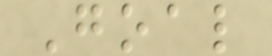Goal
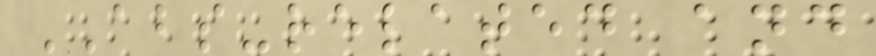ABS-related and
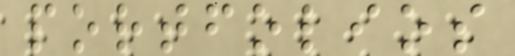portfolios
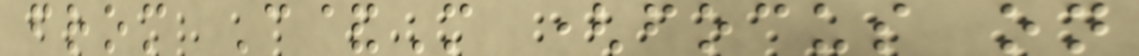from C&M (focus on
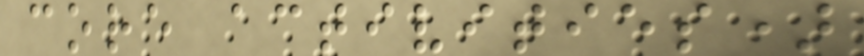core activities)
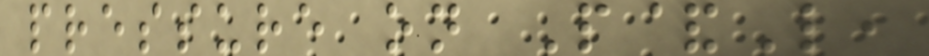pressure on P&L,
